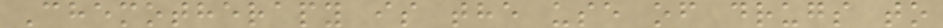Chemotherapy is the use of drugs to
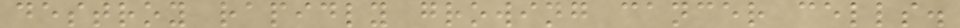destroy rapidly growing cancer cells.
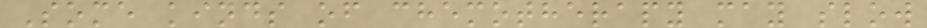Some kinds of chemotherapy may slow
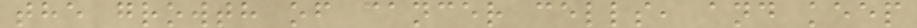the growth of cancer cells, and keep
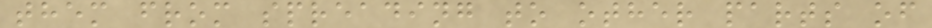them from spreading to other parts of
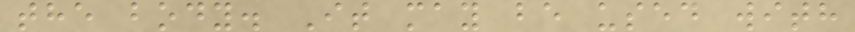the body. It may be used with
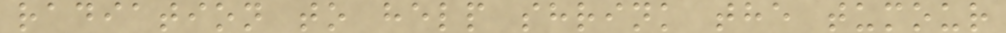radiation to help shrink the tumour
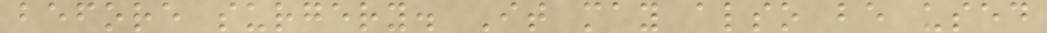before surgery. It may also be used
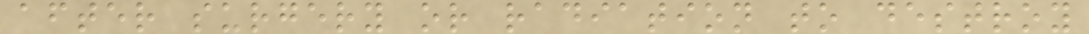after surgery or radiation to destroy
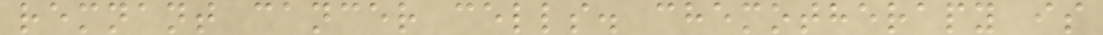remnant cancer cells. chemotherapy is
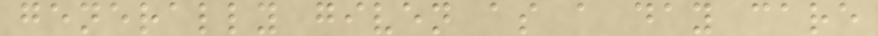generally given as a day care
